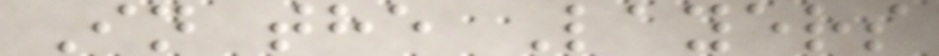In the Layers
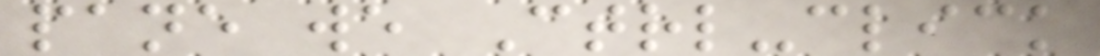pane we Ctrl-click
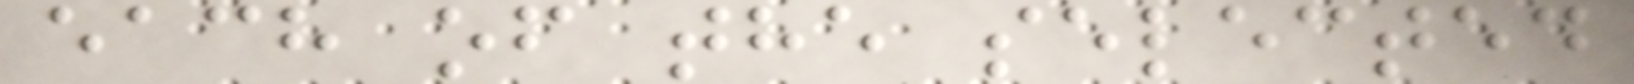each of the selected
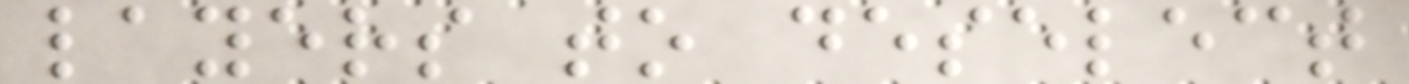layers to deselect
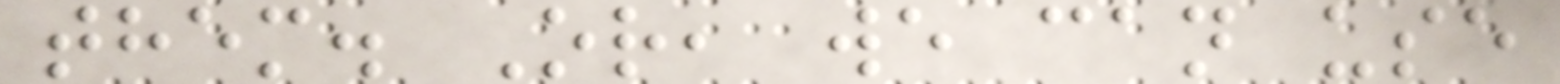them. Or, we can use
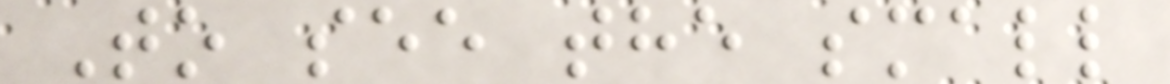To see the small
